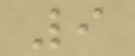9
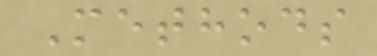Methods
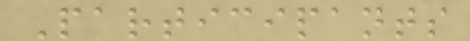Participants
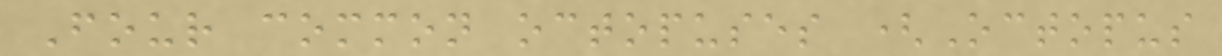Four common octopuses (Octopus
